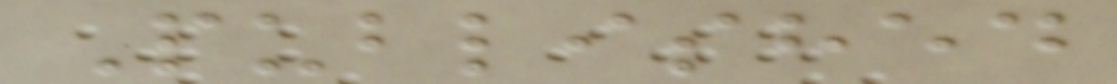Published
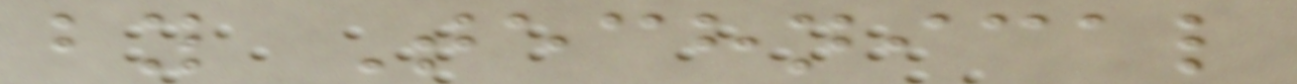by Technical
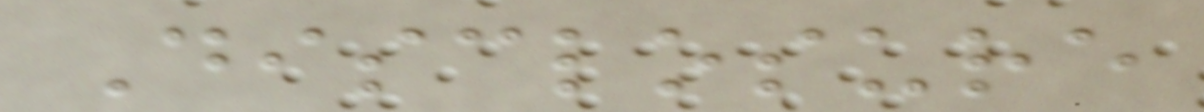Disclosure
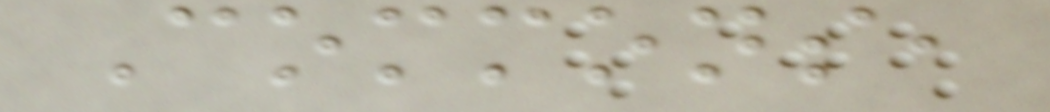Commons,
